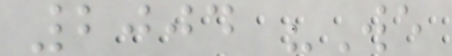2004 "We
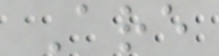Are
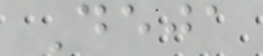Deja
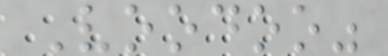Voodoo"
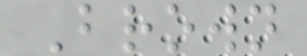Brown
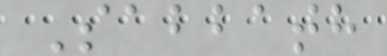Sabbath
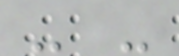- -
